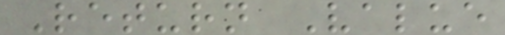Return Value
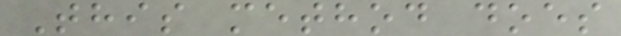This method does
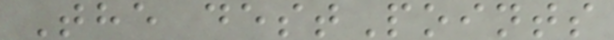The destPoints
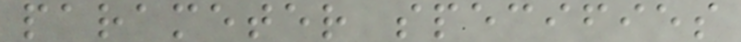parameter specifies
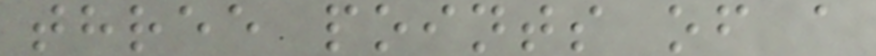three points of a
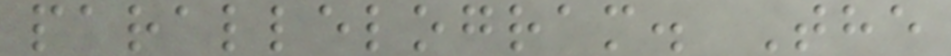parallelogram. The
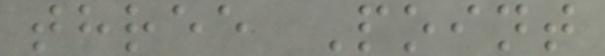three Point
